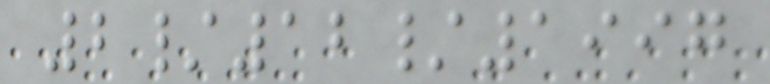2/12/1997
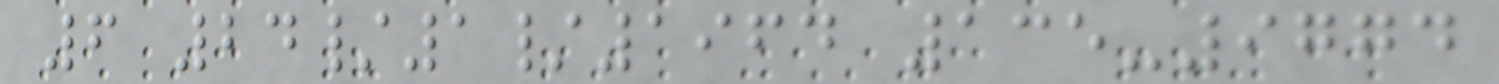6 24/1/1964 135-9774
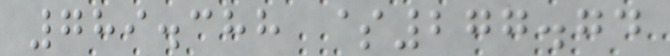789.388 $277.74
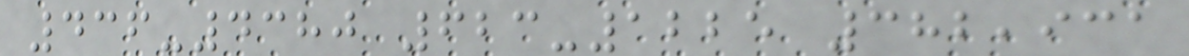436-4380 623-1225 382,931
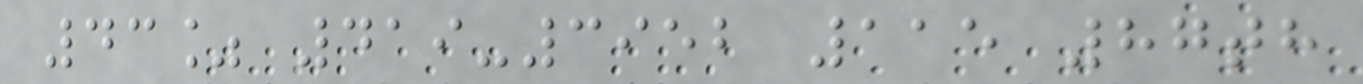43% 419-3952 115 87th
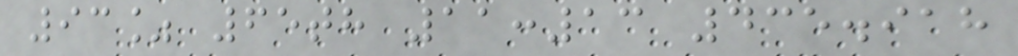93% 65th 11:13 435.918
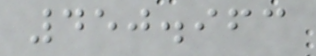450.963
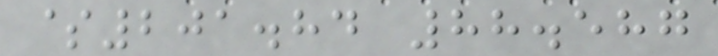$201.84 88.587
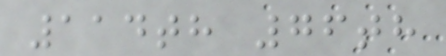114th 76th
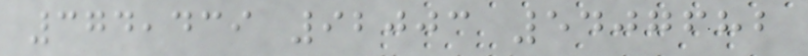374,439 92003 5407682
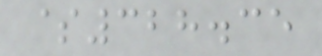$328.35
